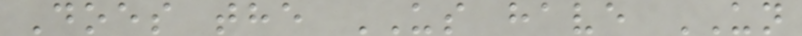Does the US have UN
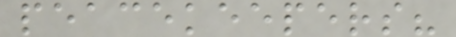peacekeepers?
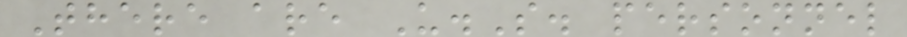There are U.S. personnel
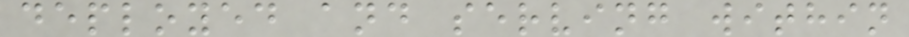deployed and serving within
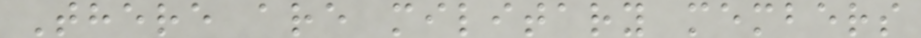There are military members
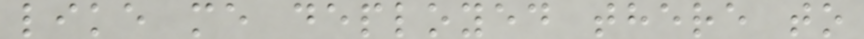like me deployed there to
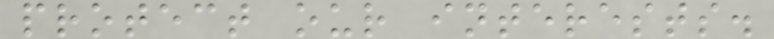protect our interests.
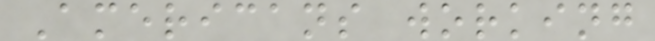Americans working
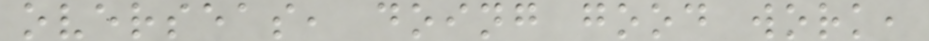overseas, doing good work,
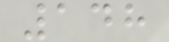148
